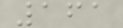161
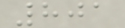801
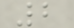2
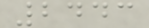2443
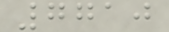7710
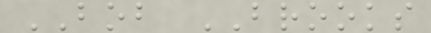BOB BROOKS
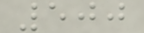500
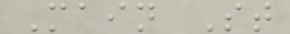Main St
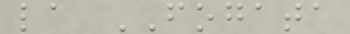la FOGATA
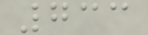733
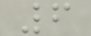6
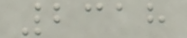2318
